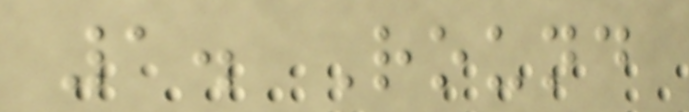1. Round
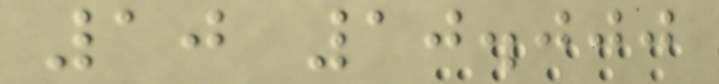10 10.000
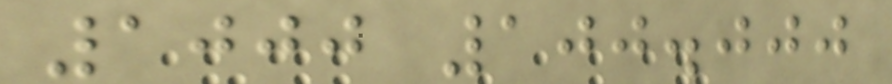1000 100.000
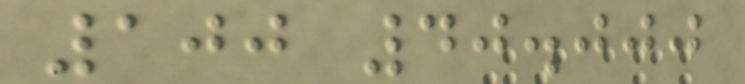100 40.000
